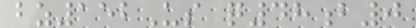bz152Us q48b0
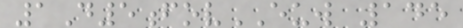1D5fovEUW 145
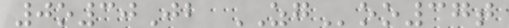0o30Jb ZGoo37t
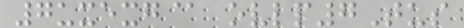7uxexg@ ovlp7Tus
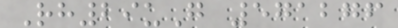Rh29uG 571276
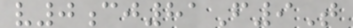v0cj81F9T
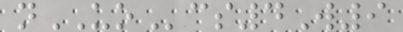nUOcs4W9
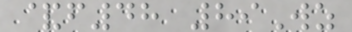&f48 89Wz
